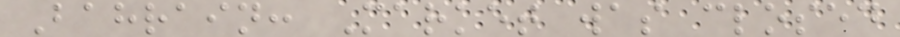Bahrain: Market was closed
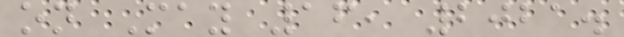on May 16, 2021.
